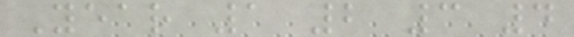Year 1 2 3 4
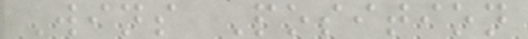Wins Position
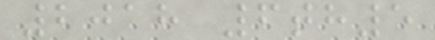2018 6th5
